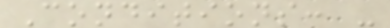Conditions: -
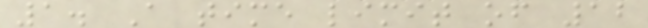1. A time limit of 12
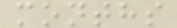months
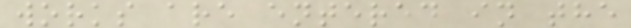works are entered in the
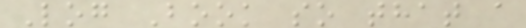Log Book so that a
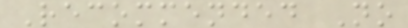Recommended No
